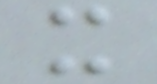x
